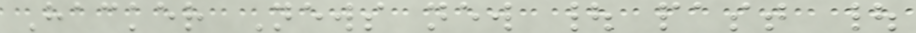Hacker News new | past |
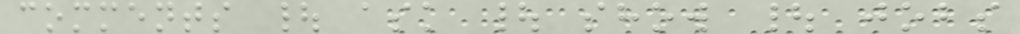comments | ask | show | jobs
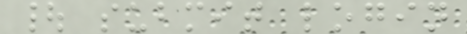| submit login
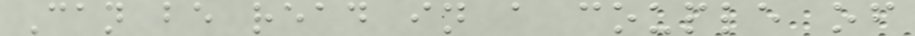Can be read in a couple of
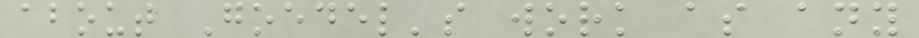about Goedel's work as any
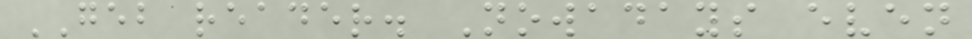GEB reader. Nowadays even
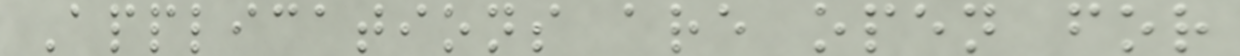Applications are open for
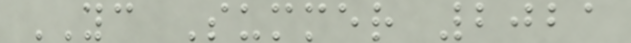YC Summer 2021
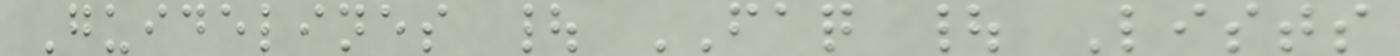Guidelines | FAQ | Lists
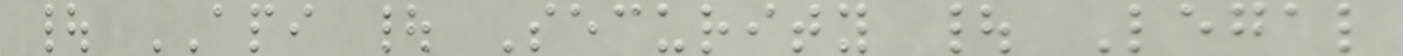| API | Security | Legal
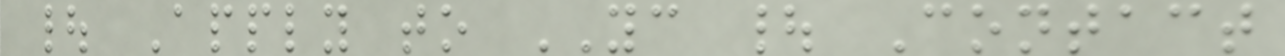| Apply to YC | Contact
